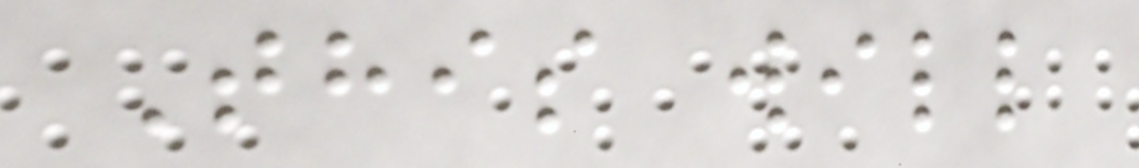This will
